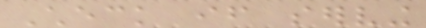Check if serving
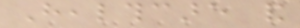Healthcare and
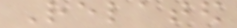Related
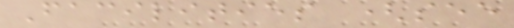Facilities (see
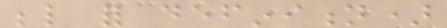below for definition)
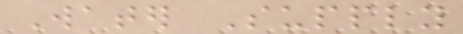Water Supply
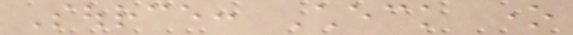Source: Check one
